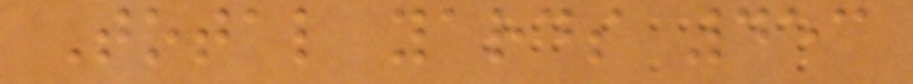Total yards 453
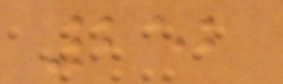252
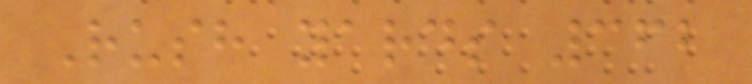Rush yards 362
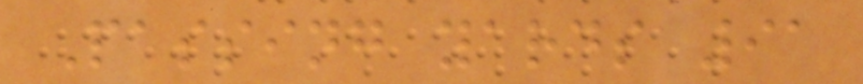Passing yards 91
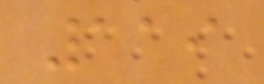119
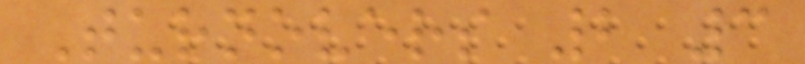Turnovers 2 3
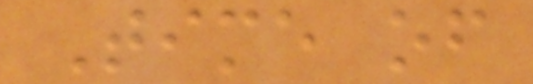Time of
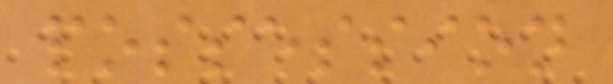possession
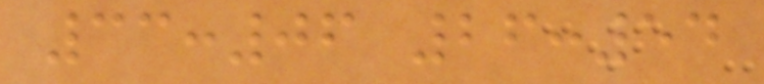33:06 26:54
